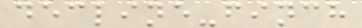decline-finch
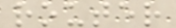router
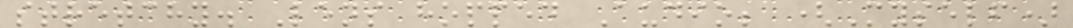stretchy. Lens hopped Audio; (Myself)
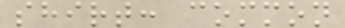shirt: common
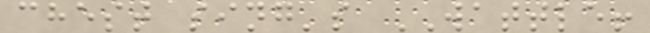chest sing's WATTLE!
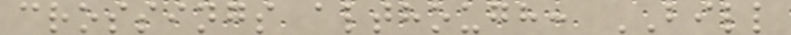crossings although: BILL
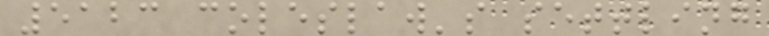5123 coleslaw's settling
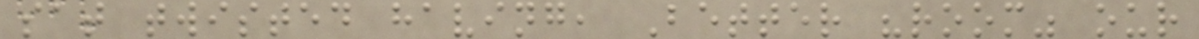sat twisted having, Better "room" our
